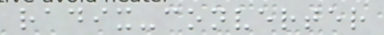radix-converter
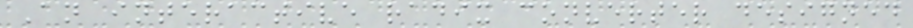An interactive radix converter designed
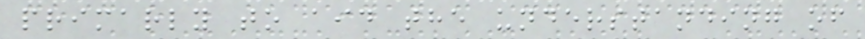primarly to aid the understanding of
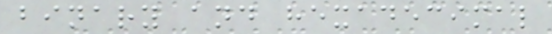binary and hexadecimal
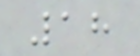18
